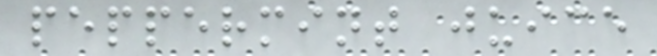peppermint juice
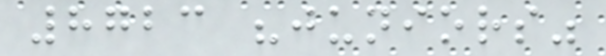8723 "juniors"
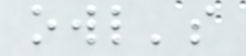owl's
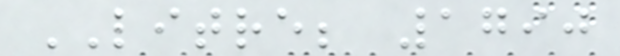LITRE; 1790
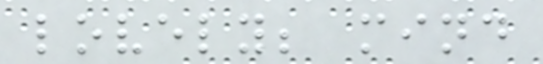lovely; mind
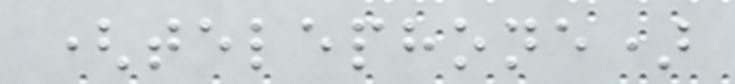(telephone)
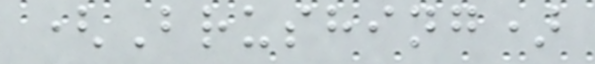(Brushing)
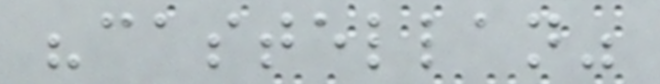"castellan"
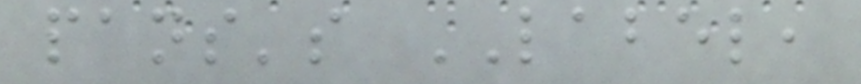pans's LABEL,
